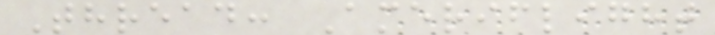Thread: Ameriflight
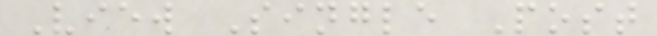View Single Post
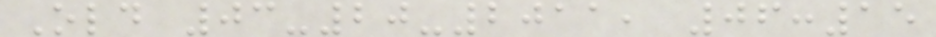Old 03-20-2011, 06:15
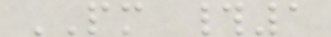PM #1
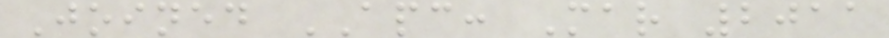Joined APC: Mar 2011
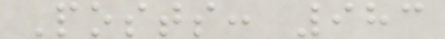Posts: 983
